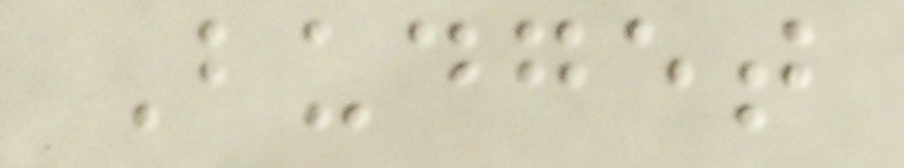Budget
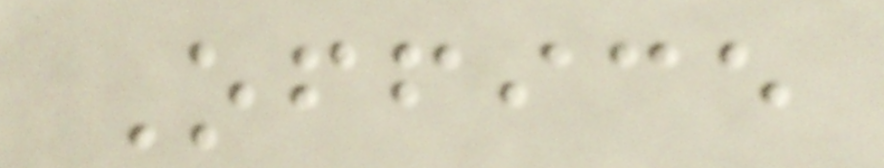Office
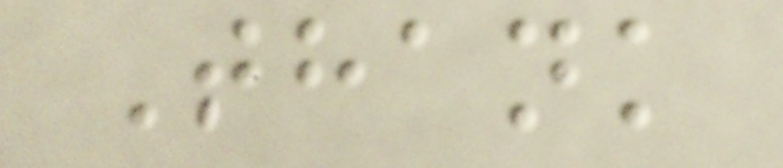Thank
